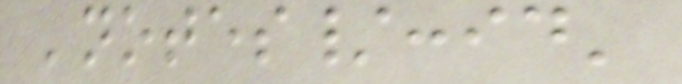'notes/:id'
